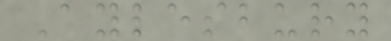Aylesbury
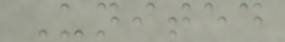United
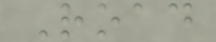Road
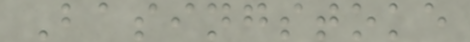Basingstoke
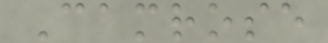Camrose
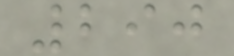290
